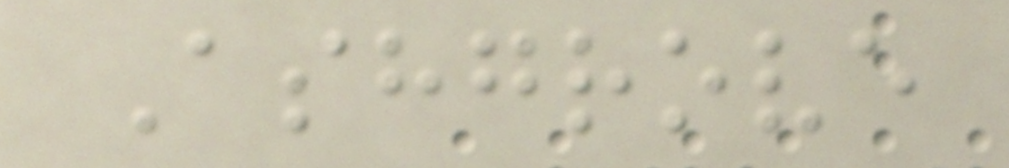Ashgrove
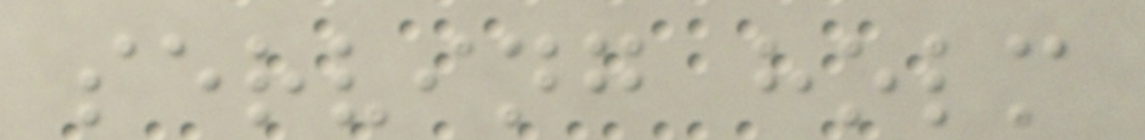serving holm
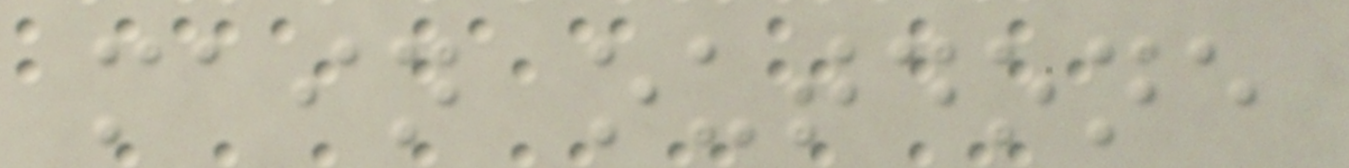main outdone
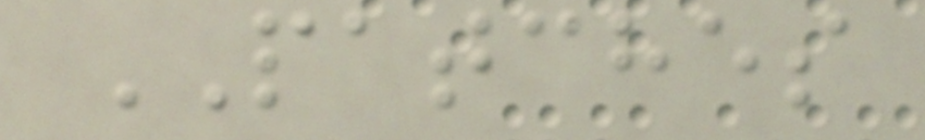PATCHES
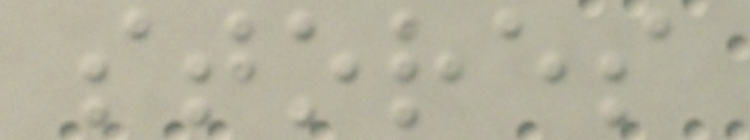stores
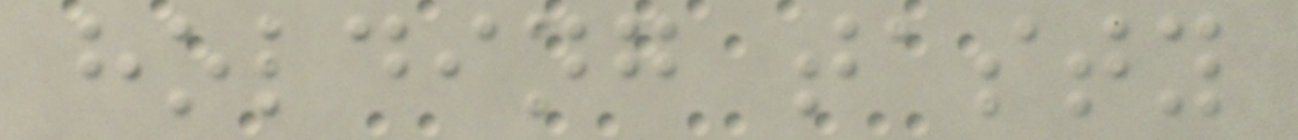holding tasty
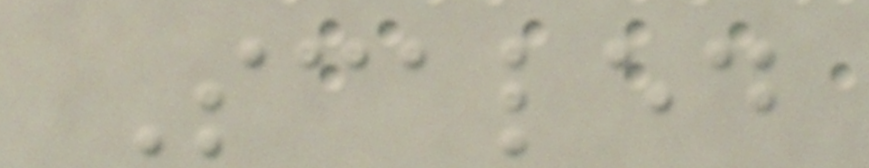Scaled
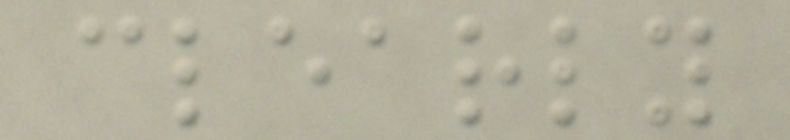clearly
